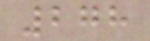278
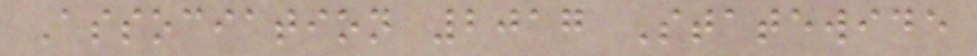Association 2017 Statewide
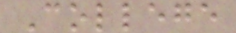College
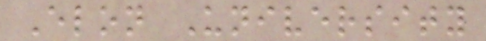Elon University
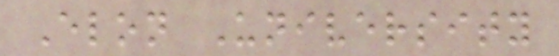Elon University
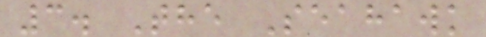3. The Seahawk
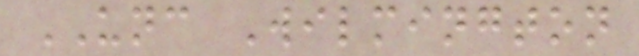UNC Wilmington
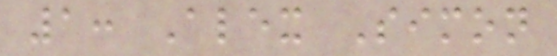1: Alex Simon
